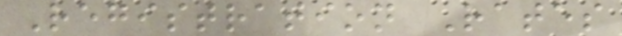Registration Rates
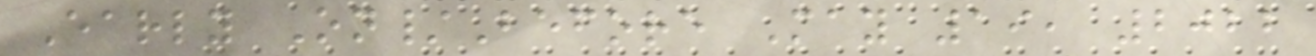Early On/Before May 19, 2022
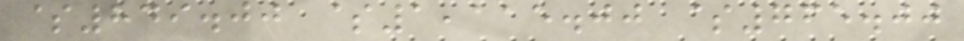$849.00 $1,115.00 $765.00
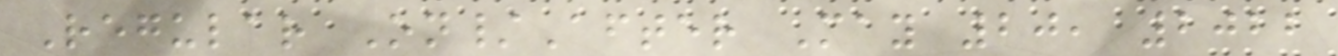Regular On/After May 20, 2022
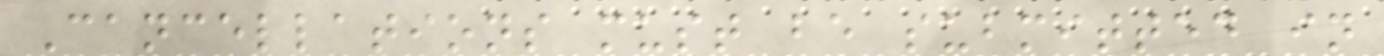Cancellations must be submitted in
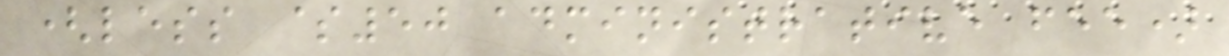(less $50 administrative fee)
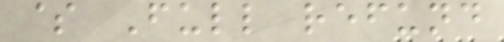$ Full refund
